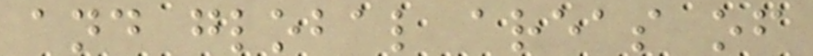and global areas of
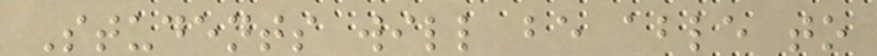Students will be able to
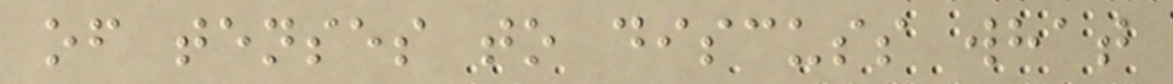of tenses to discuss what
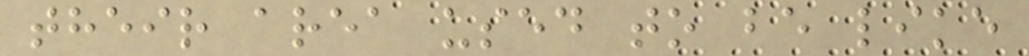their area used to be like
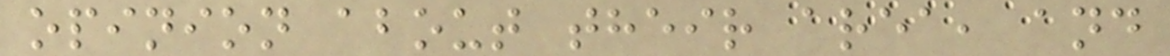opinion about their area, and
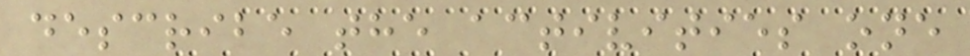describe the activities one
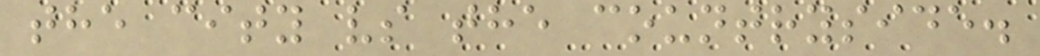the city vs the countryside.
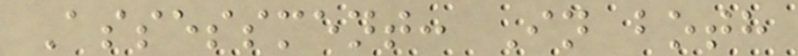Assessment: In both
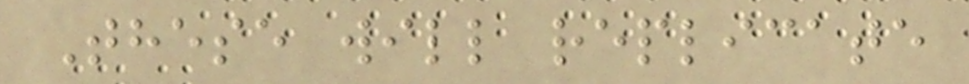These will replicate
